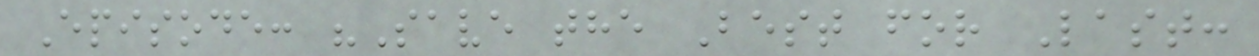Episode: "Save the Best for Last:
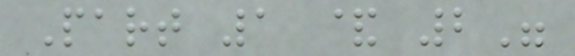Part 1 & 2"
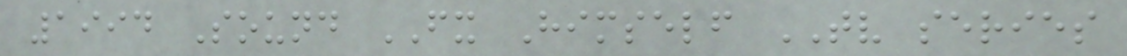1994 Sound FX Himself TV series
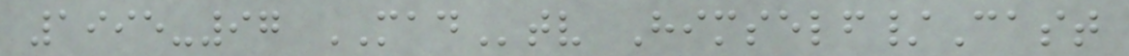1995-97 MADtv Himself/Cast
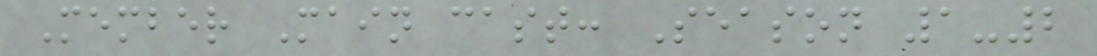Member Main cast: Season 1-2
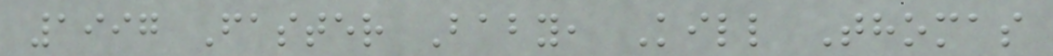1997 Faster Baby, Kill Thomas
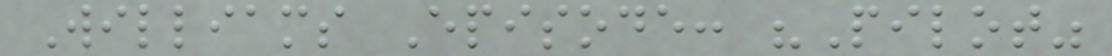Williams Episode: "Pilot"
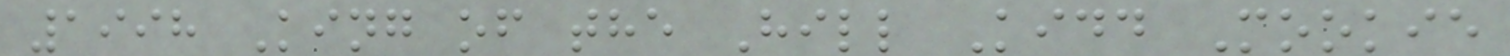1998 King of the Hill Kidd Mookie
